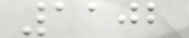1102
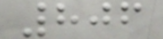806
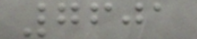7601
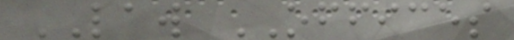LAW OFFICES
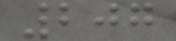207
